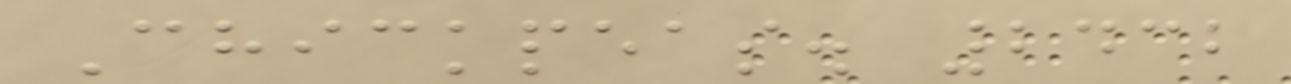Chickpeas. 2432
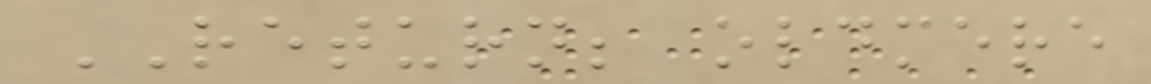RETURN; oldmere
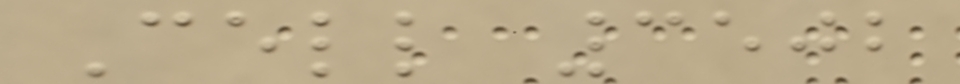Cell 3502
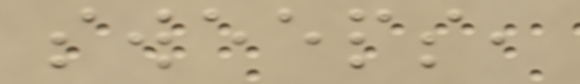sweeps,
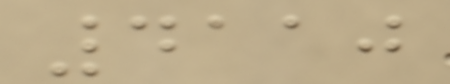4110
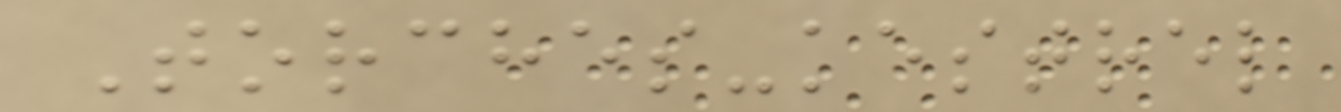Torches-kestrel
